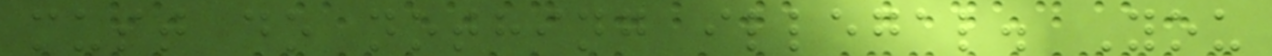must do nothing illegal. You
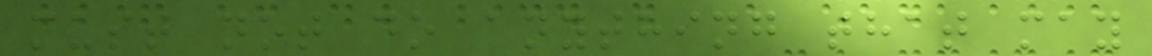must not do anything that may
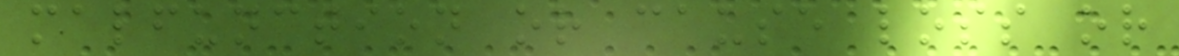malfunction or cause loss or
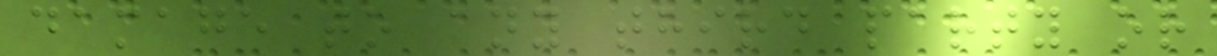damage to any third party or
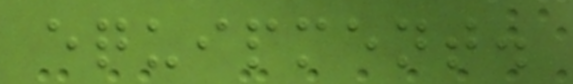equipment.
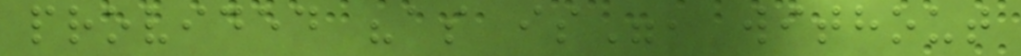provided "as is", without
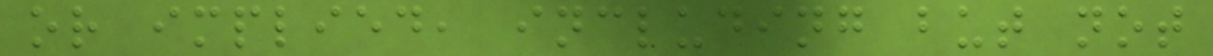or implied, including but not
